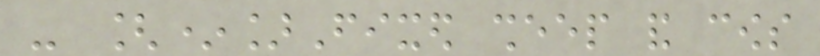- [*]Fixed sheep and cows
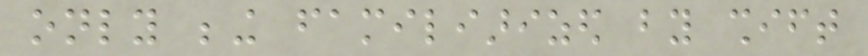only being familiarized by shift
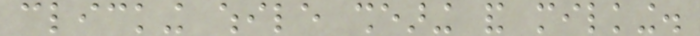clicking while shearing and milking.
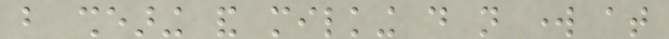but shearing and milking do not work at
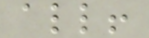all!
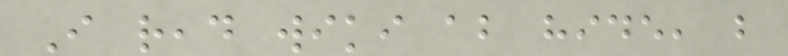I read wiki about hide, but
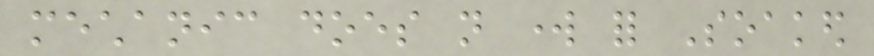mechanic does not work for Soaked
